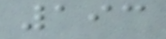193
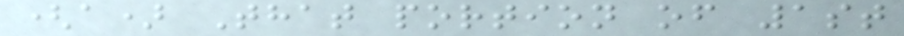(a) That portion of 1st
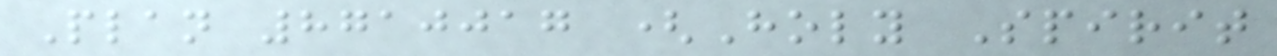Plan 8710017 (Holy Spirit
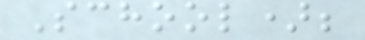School);
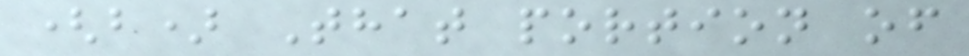(b) That portion of
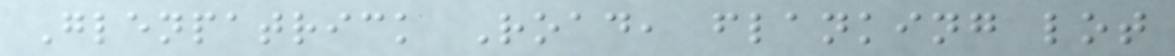Glenpatrick Road, flanking lot
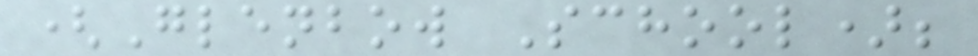(Glenbow School);
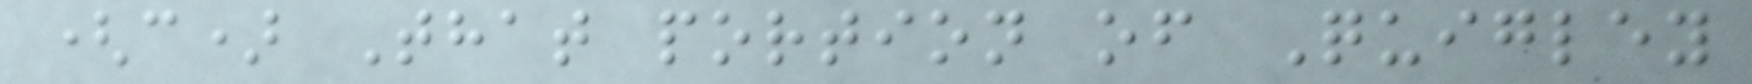(c) That portion of Quigley
